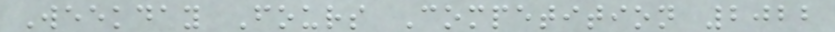Weekday Fours Competition 2022
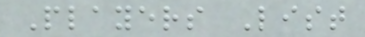Players List
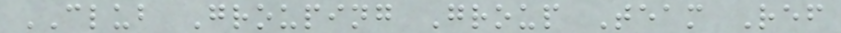CLUB Grouping Group Team Ref
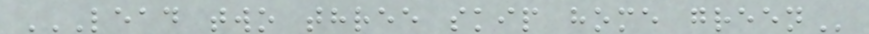LEAD TWO THREE SKIP HOME GREEN
